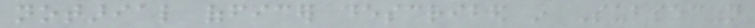notarial officer described in Subsection
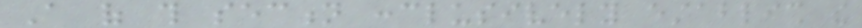A of this section conclusively establish the
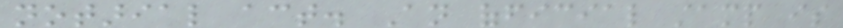notarial act. An official stamp is
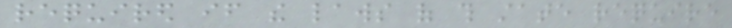required if the laws of this state require
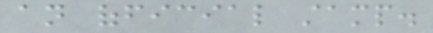an official stamp.
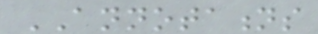ANNOTATIONS
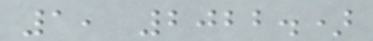1, 2022.)
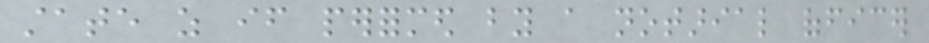state as if performed by a notarial officer
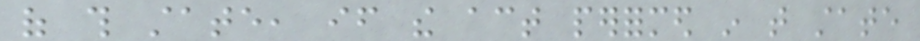of this state, if the act performed in that state
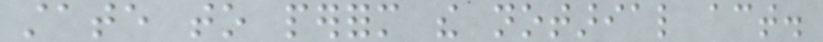state to perform the notarial act.
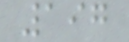197
